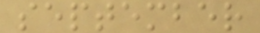september
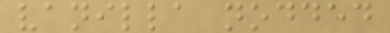vanilla nodded
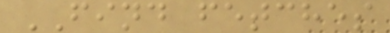FIND fetches
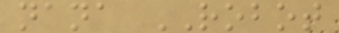nana ROBOT
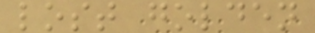lost golden
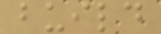build
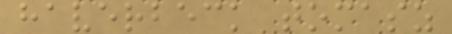haverbeck tomasz
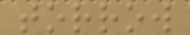torrow
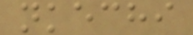nkechi
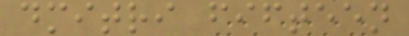dmitri fifteen
